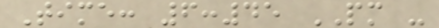Time: 6:45 PM -
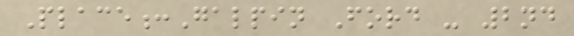Place:Galpin Ford - 2nd
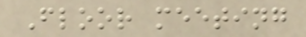Floor meeting
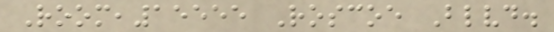Room,15555 Roscoe Blvd.
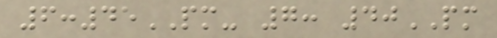6:45PM- 7: 40PM
